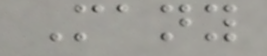Many
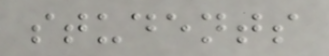students
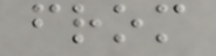from
